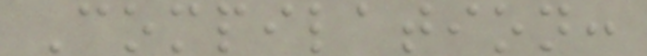Compilation:
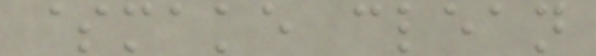$make clean
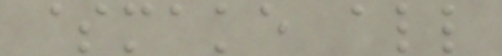$make all
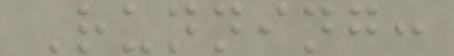Running:
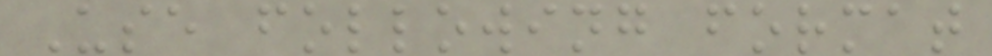Use following format
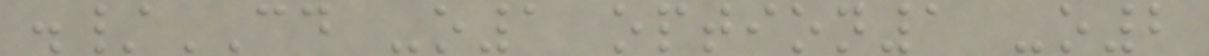./CD -o1 option1 -o2
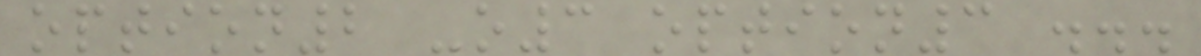option2 -o3 option3 ...
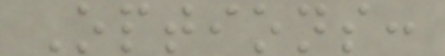Options:
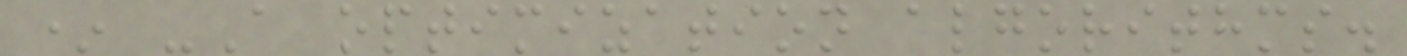* -A optimization algorithms.
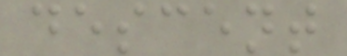descent
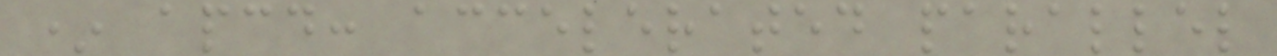* apcd: accelerated parallel
